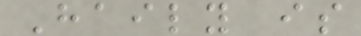Haily is
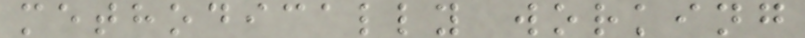methodically working
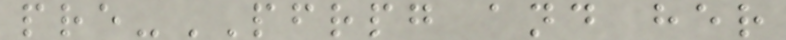pre-PFRPG and her
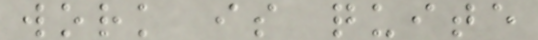work is quite
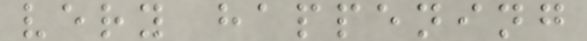very happening
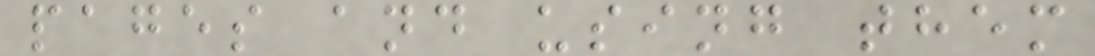pages and using them
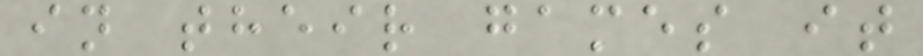in their games it
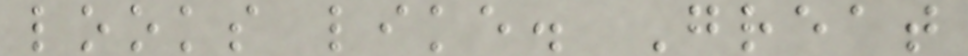looks like. Great
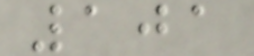101
